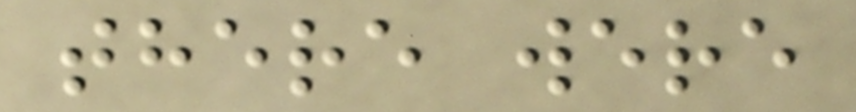there were
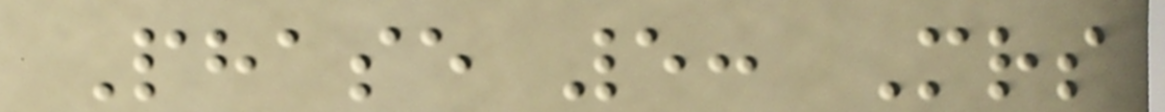Phase 5: Mrs
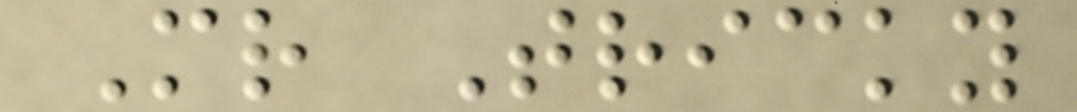Mr Tricky
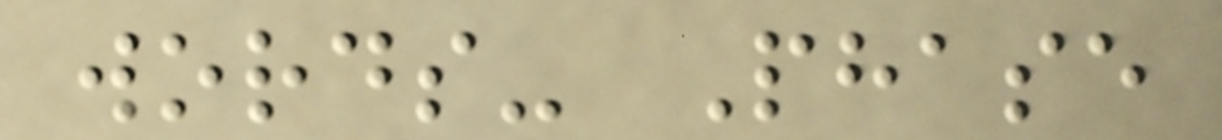words- Phase
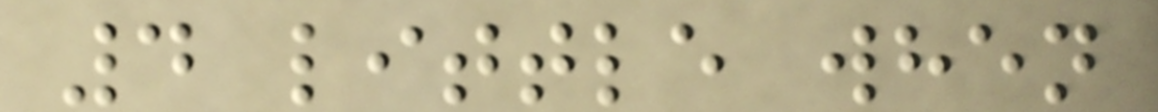4 little when
